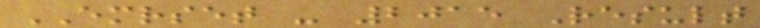EMRSET - 2015 Result
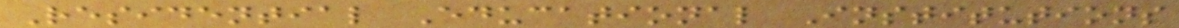Residential Educational Institutions
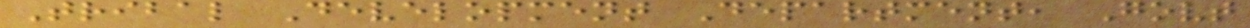Tribal Development Department, Govt
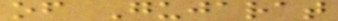of Gujarat
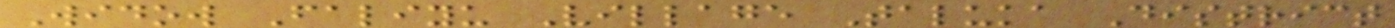Widow Faliyu Village Taluka District
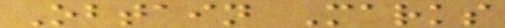Obtain Marks
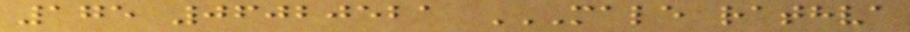175 06020521 MALE RATHVA
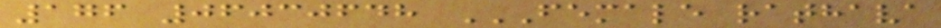176 06030648 FEMALE RATHAVA
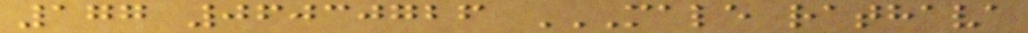177 06030726 MALE RATHAVA
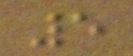5
